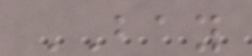BAY
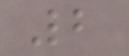2
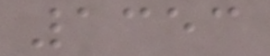1353
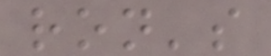ron's
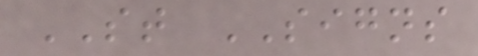ST SIGNS
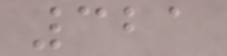321
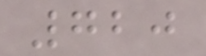720
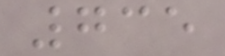735
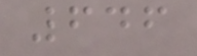646
